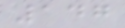147
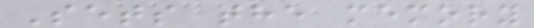Sets the memory
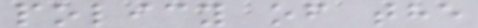policy of the
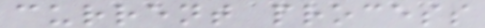current process
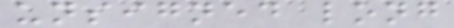unsigned long
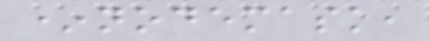*nodemask,
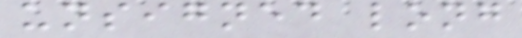unsigned long
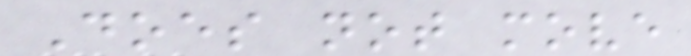Does not move
